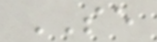SE
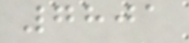7801
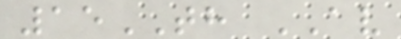15TH AV
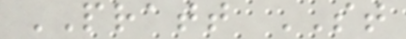PRATT ST
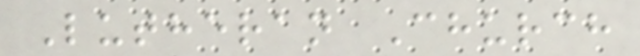Lutheran Church
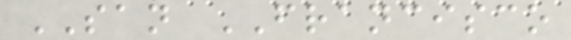SAN FRANCISCO
